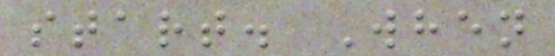start. When
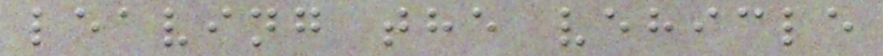leaving the vehicle
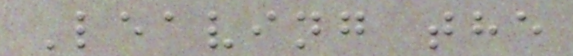Leaving the
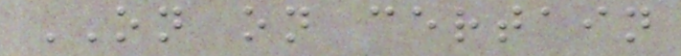ON on certain
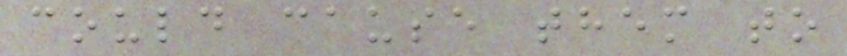could cause them to
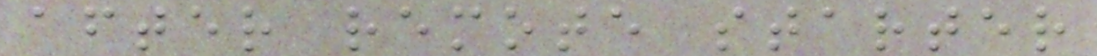after remote starter
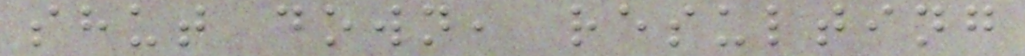shut down, resulting
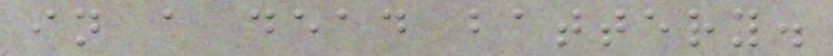in a dead battery.
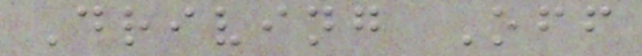Driving Off
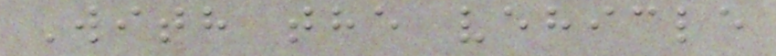With the vehicle
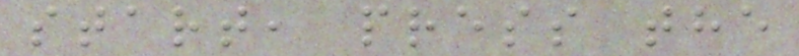start, press the
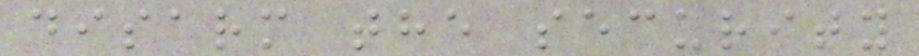disarm the security
